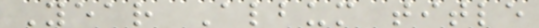Year Album title
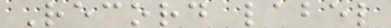Record label
